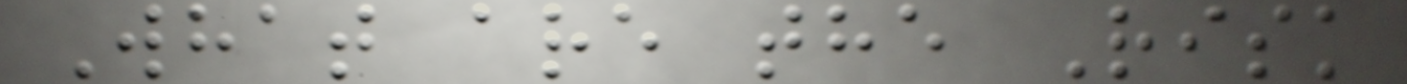What are the Risk
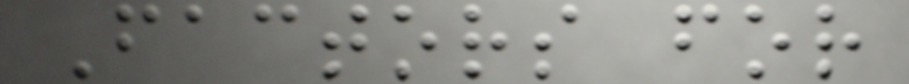Factors for
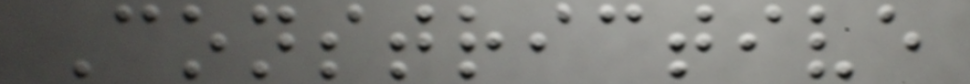Constrictive
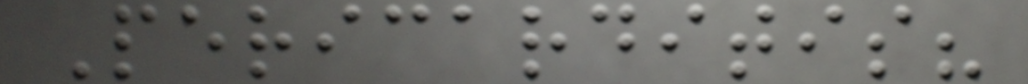Pericarditis?
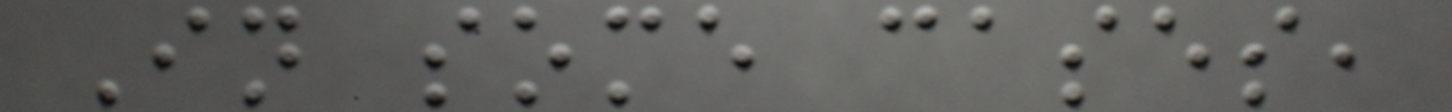In some cases,
